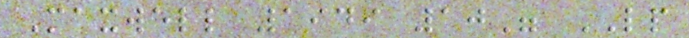Maxwell 1949 10" LP
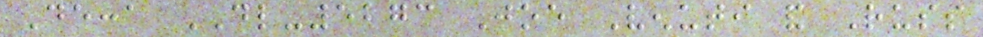Decca DL-5273 Joe Venuti and Russ
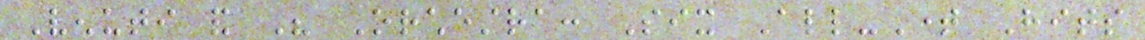Venuti and His Orchestra: Six All-Time Hits
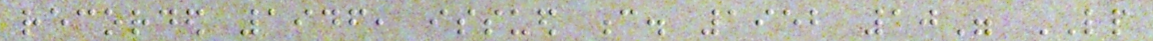recorded 1946, issued c. 1952 10" LP
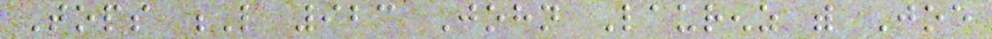Tops L 923 John Laurenz with Joe
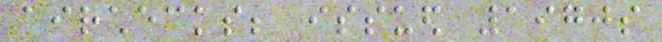airchecks; issued 1970s
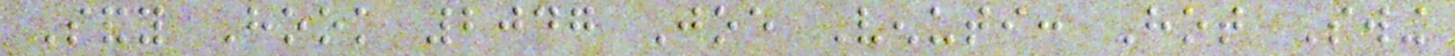Sandy Hook 2047 Joe Venuti: Hot Swing
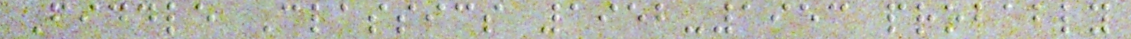Fiddle Classics 1952-1953 probably
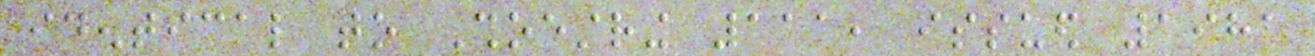identical to Shoestring 111, issued 1981
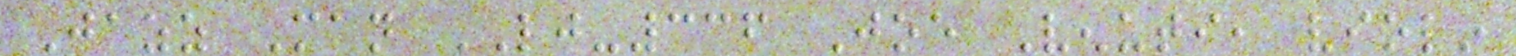Jazz Man LJ-336 Joe Venuti, violin
